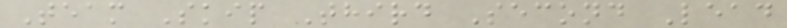Team Skip Third Second Lead
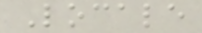Locale
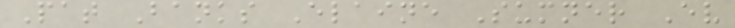Pat Banks Elaine Sumner Ev
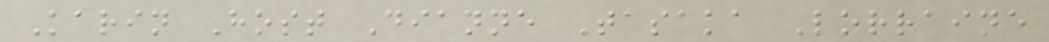Karin Host Dianne Tasaka Lorraine
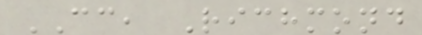CC, Richmond
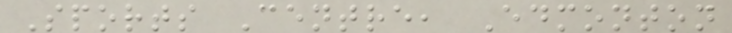Sports Centre, Edmonton
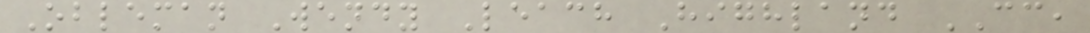Obleman Wendy Leach Highland CC,
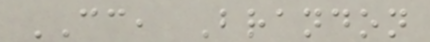CC, Brandon
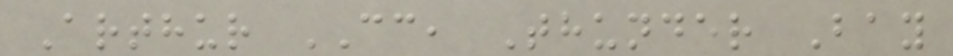Arthur CC, Thunder Bay
